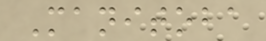Manitoba
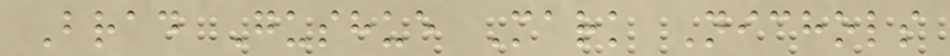Brad Gushue Mark Nichols
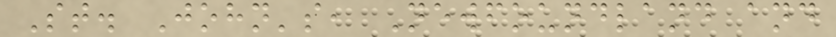St. John's, Newfoundland and
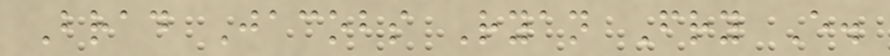Brad Jacobs Ryan Fry E.
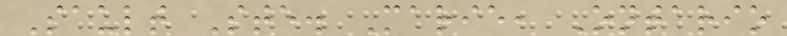Sault Ste. Marie, Ontario
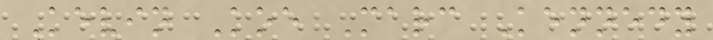Kevin Koe Marc Kennedy
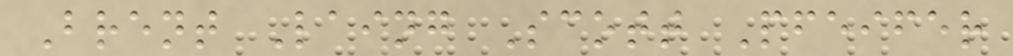Brent Laing Scott Pfeifer
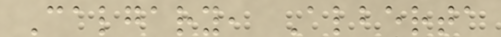Calgary, Alberta
